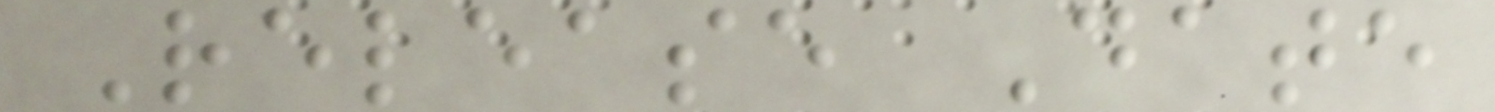Release Date
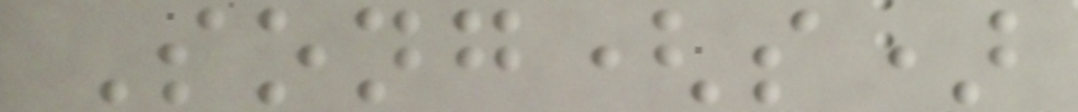Song(s)
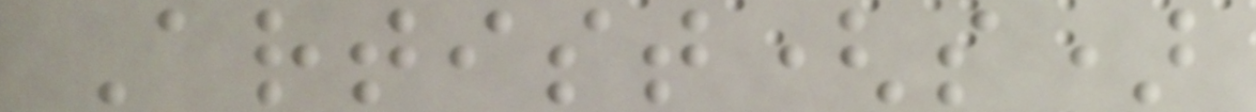Artist(s)
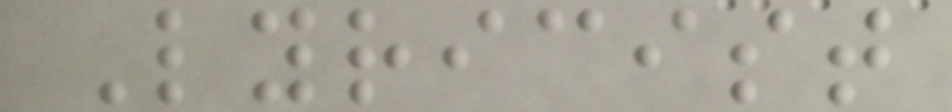Lyricist
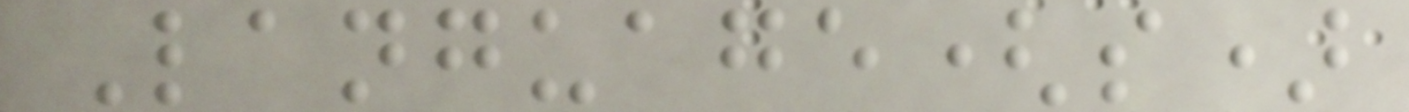Language(s)
